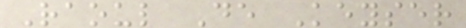Raoul De Keyser
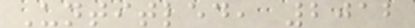Untitled, 2012
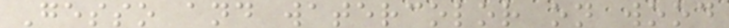Gesso and watercolor on wood
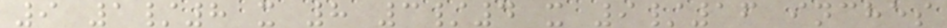9 1/8 x 8 3/4 x 9/16 inches
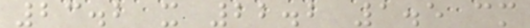23.2 x 22.2 1.5 cm
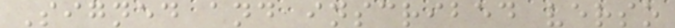Signed and inscribed verso
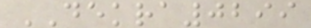DEKRA0299
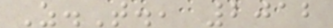Z.T., 2012
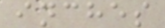inches
